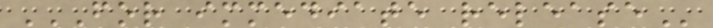FOR IMMEDIATE RELEASE
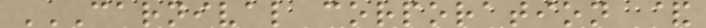CARNIVAL CORPORATION &
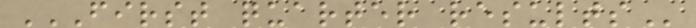FIRST QUARTER RESULTS
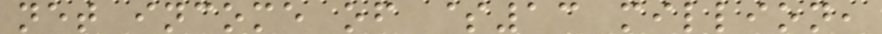net income of $13 million,
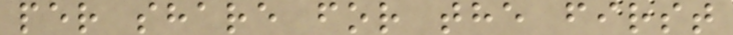per share for the first
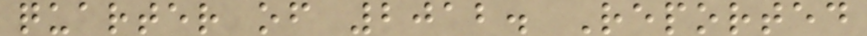quarter of 2012. Reported
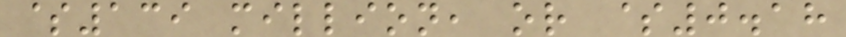$139 million, or $0.18
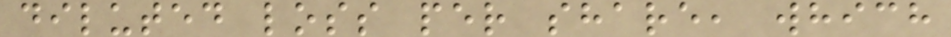diluted loss per share, which
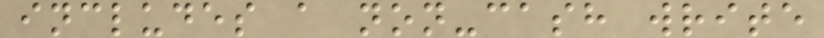includes a non-cash write
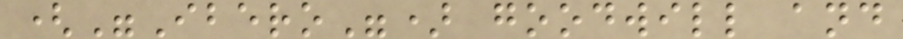("Ibero") goodwill and
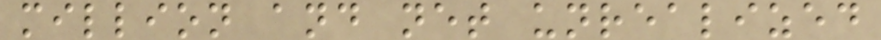million and net unrealized
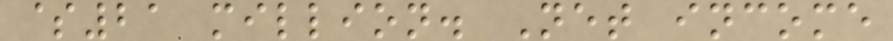$21 million. Net income
